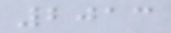2013
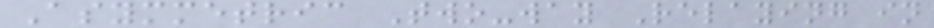Asymmetric Two-way Relaying in
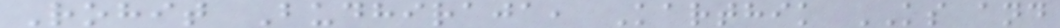Rohit Budhiraja, Karthik KS and
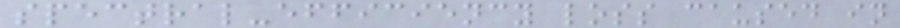spectral-efficiency loss caused in
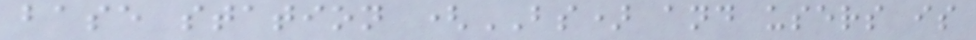base station (BS) and users is
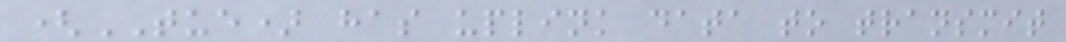(TUE) has uplink data to transmit
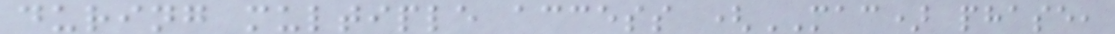during multiple access (MAC) phase,
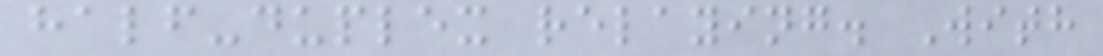half-duplex relaying. With
